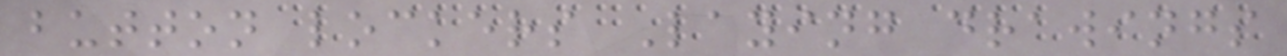button lockers Laying drawings
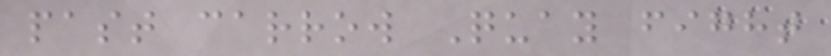past carrow Quay fight
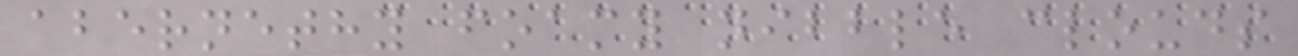abernethy foamy nibble clouds
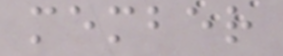member
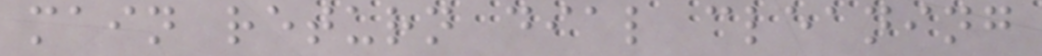main return dial cleaning
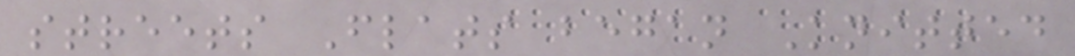streets Flats began Knitted
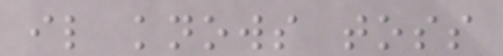il knows toss
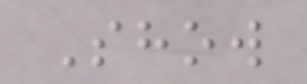Show
